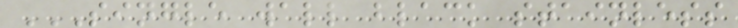SINGLE WALL BLACK STAINLESS
